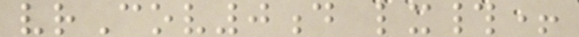vrCov0d lx#+
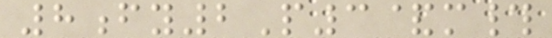8fy2P3&m#
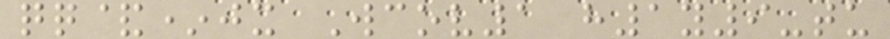qq&*jx Wcov1 h1y9-tu
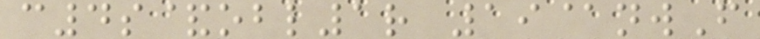c4s&obl1r 19@nwF
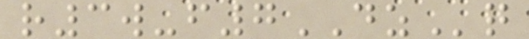r3w-f7DZq
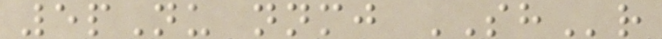5pNu nnmj SHr
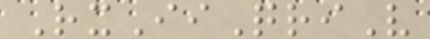RxIiQriV
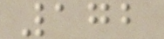172
